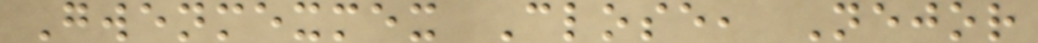Gwenmexmex Close, Nejor
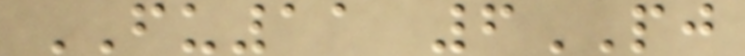FU11 6PJ
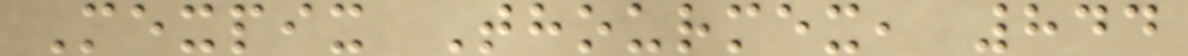Mexpix Thourmex, 844
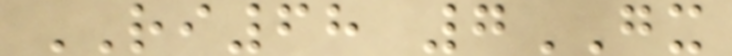RI68 7GX
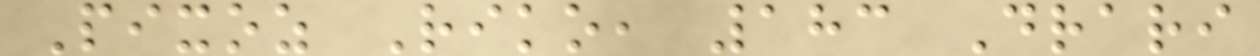Pixoz Riko, 183 Drari
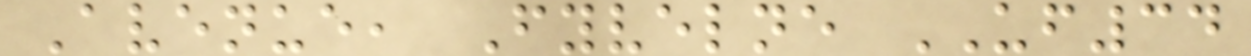Avenue, Fyvelne UF34
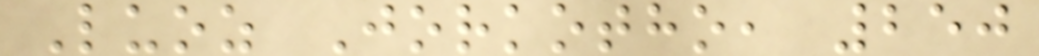Luoz Jorkotho, 250
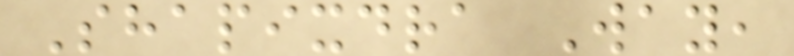Shapixdra Way,
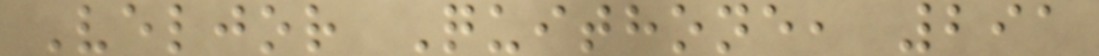Veljor Quithone, 291
